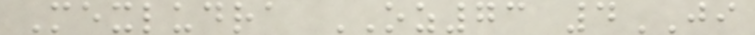Mexludra OZ73 4JI
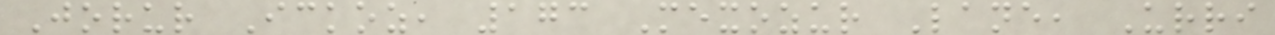Jorur Ickoz, 173 Mexozur Lane, Urri
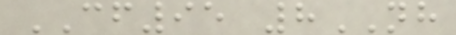CF95 8NH
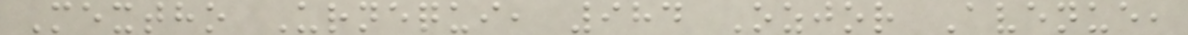Mextho Urnequi, 984 Ozjor Avenue,
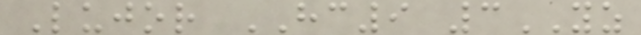Lujor HC9 3YZ
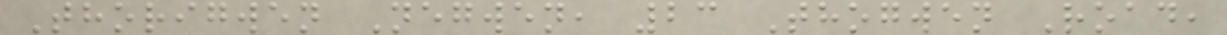Thorigwen Negwen, 23 Thogwen Road,
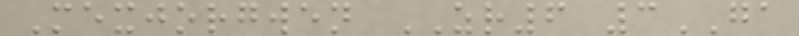Mexjorgwen ZR6 3GA
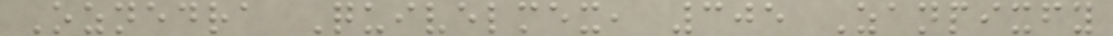Oznedra Quivelmex, 305 Zanpixfy
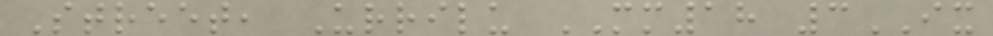Street, Urrilu MM18 3IX
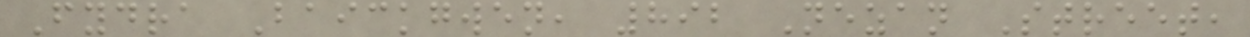Fydra Baickgwen, 892 Nezan Street,
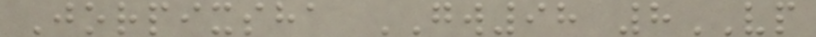Jorpixsha GW98 8VP
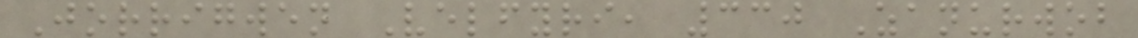Jorrigwen Velfyri, 330 Zanurwob
